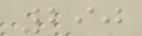290
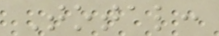Total:
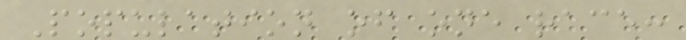Population of one race:
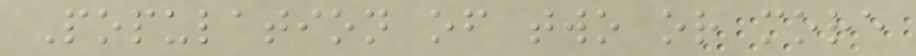Population of two or more
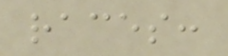races:
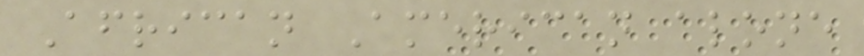African American alone
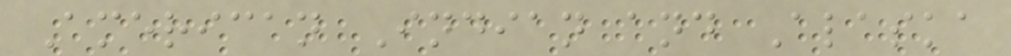American Indian and Alaska
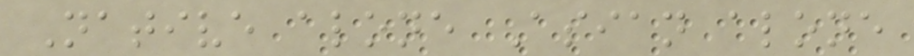Native alone Asian alone
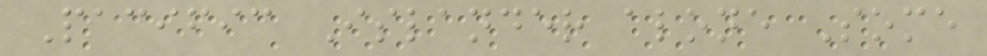Pacific Islander alone Some
